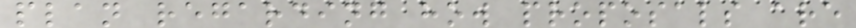plan regarding how proposals are
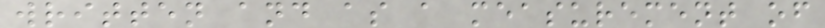written and as a measurement of
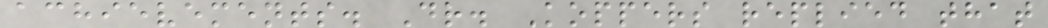achievements. Dr. Koppers replied that
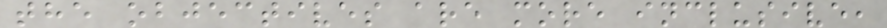the objectives are more inclusive,
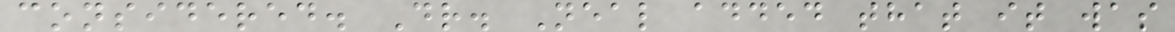considered. Dr. Neal added that it was
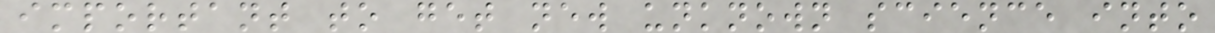important to get new unknown science into
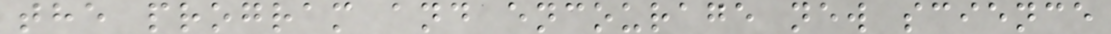the program and encourage new science
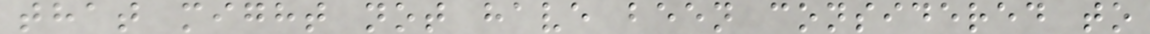that might not have been considered to
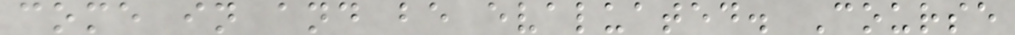come in and be evaluated. Course
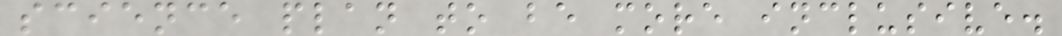science plan to be more inclusive.
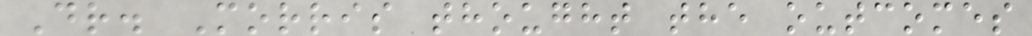Dr. Morris thought the outcomes
